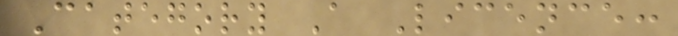Category A Licence:
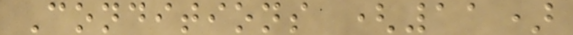Conditions (11)
